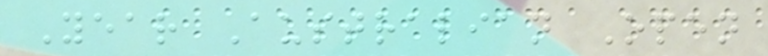Year Australian Open
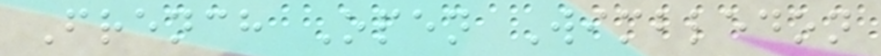French Open Wimbledon
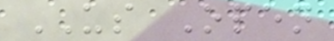US Open
